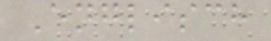Englisch
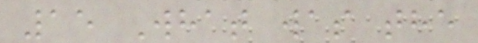15 What was the
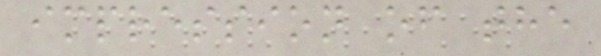impression of the
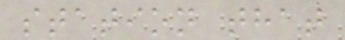station that
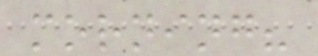morning?
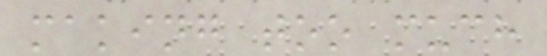making too much
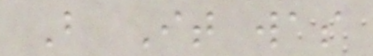B It was
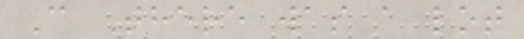C There was a lot
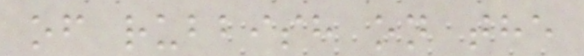of rubbish on the
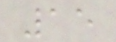15
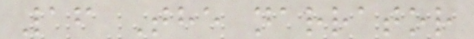16 The narrator
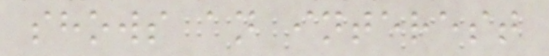shows an interest
